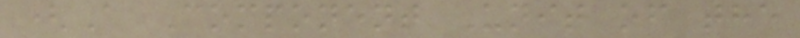(A Component Unit of the
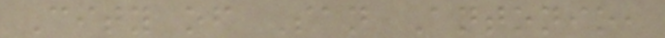City of San Antonio,
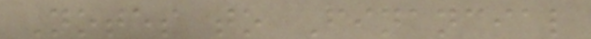Notes to Financial
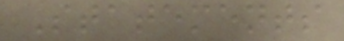Statements
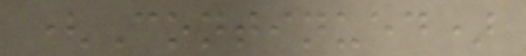(Continued)
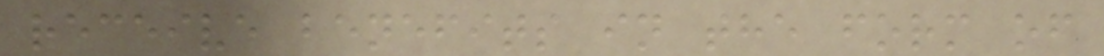receive benefits in the form of
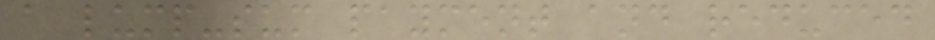a lump-sum payment and reduced
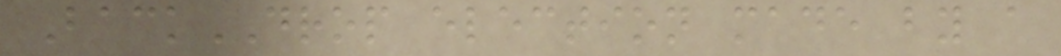BackDROP election made by a
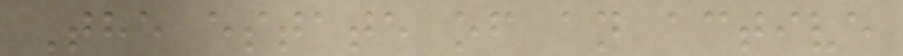The estate of an active
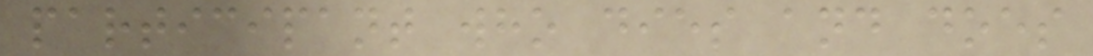participant who dies and does
